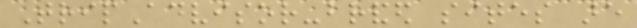TripAdvisor-branded sites are
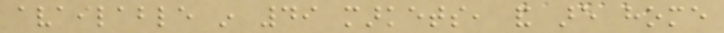available in 49 markets, and are home
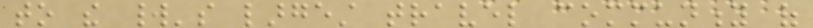to the world's largest travel community of
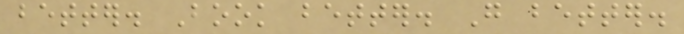better. Book better. Go better.
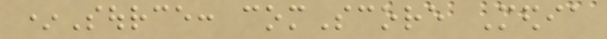*Source: comScore Media
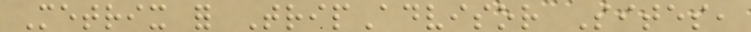Metrix for TripAdvisor Sites,
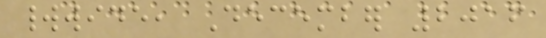worldwide, December 2016
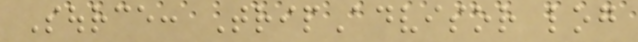Source: TripAdvisor log
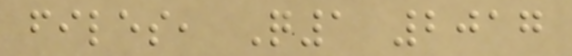files, Q1 2017
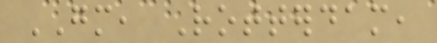GM, Rotterdam,
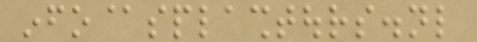info@splashtours.nl
